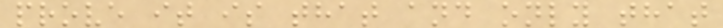prove it is that and only that
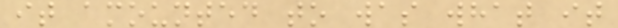it amounted to was what it
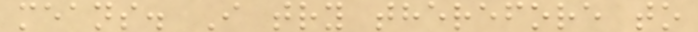means. I try therefore to
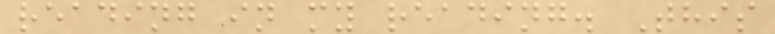reading in my reading. This
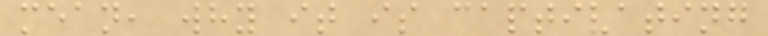mean, why it is captivating
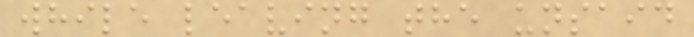while leaving the unsaid
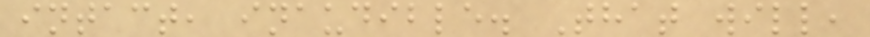intact, inaudible. That will,
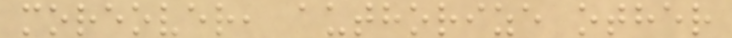moreover, authorize other
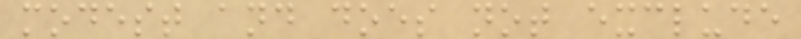modest and does not exclude
